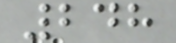248
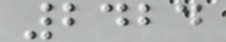2424
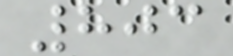803
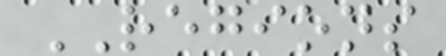REGIONS
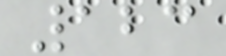123
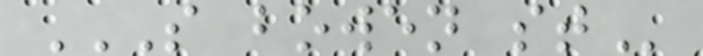S BOWEN ST
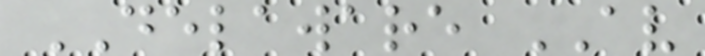DELAWARE AV
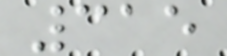315
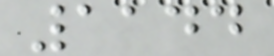1144
